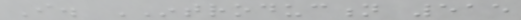I. INTRODUCTION 515
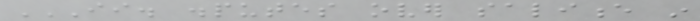II. DISPUTES OVER SALIENCE IN
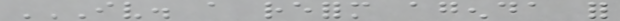IV. A REFORM AGENDA FOR
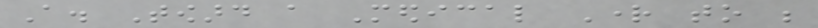A. Toward a Medical Right to be
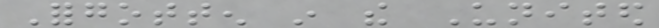Forgotten in the United
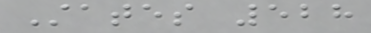States 528
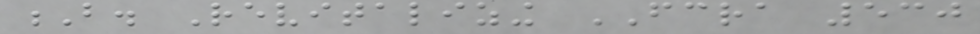B. Revitalizing FCRA 530
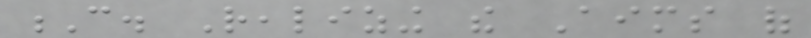C. Realizing the Aims of
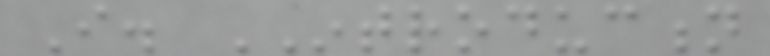I. INTRODUCTION
